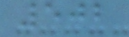502
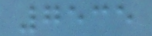7535
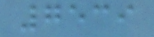7539
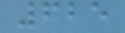625
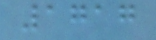1717
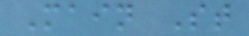Main St
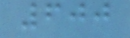600
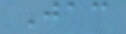Jac
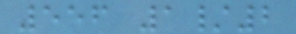556 1/2
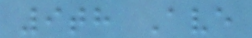9th Ave
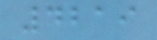4219
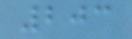203
